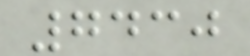7430
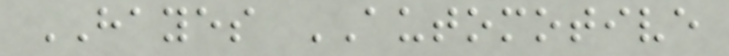HAYES AUTOMOTIVE
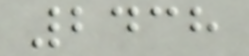2438
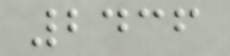2436
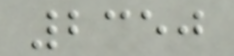2350
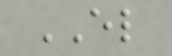EL
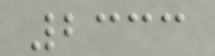2333
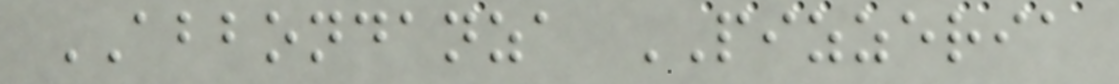ABBONDANZA PIZZERIA
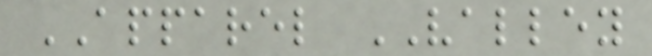APPAREL VALLEY
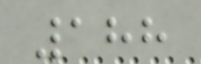188
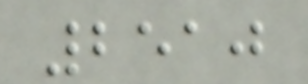2510
